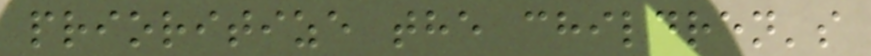prioritize the children's
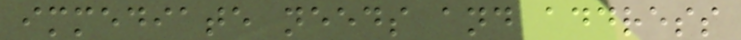immediate needs and address
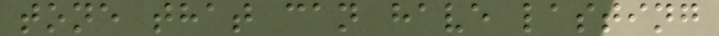tone that can have lasting
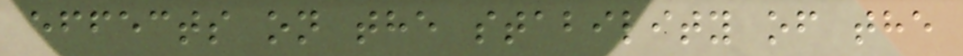effects on the stability of the
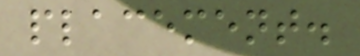placement.
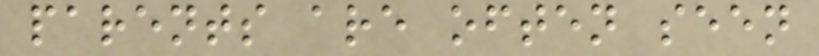parents are often seen
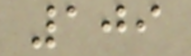109
